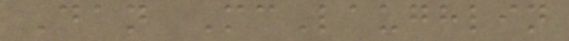Dan McLaughlin
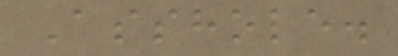Asshole.
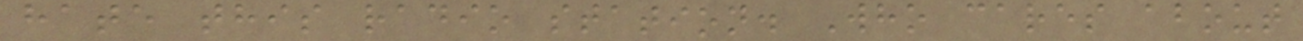hate this radio station. Who cares about
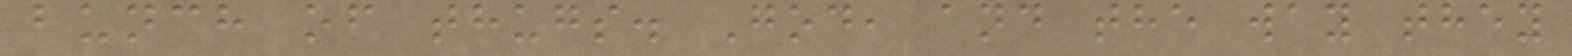bunch of thugs. God, and the way they
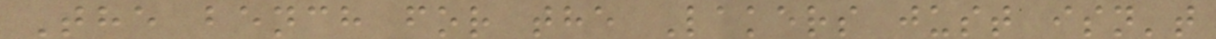The bench for the Lakers just isn't
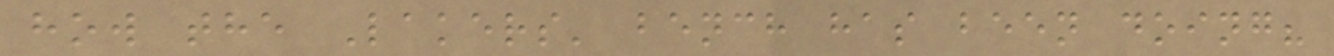how the Lakers' bench has been doing?
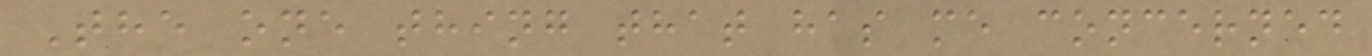The one thing that has me concerned
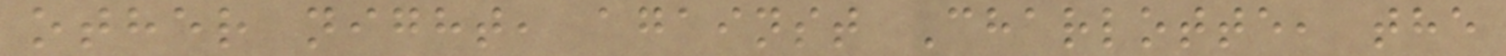other night, against Charlotte, the
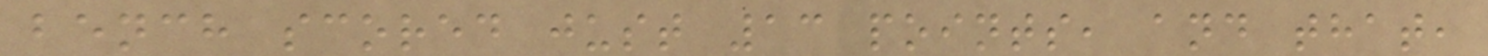bench scored just 13 points, and that,
